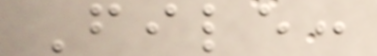File:
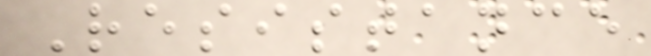Resistance
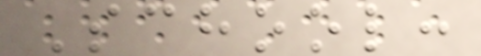School:
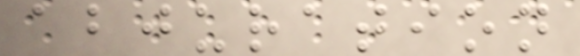abjuration
